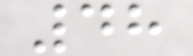48
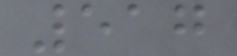517
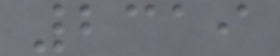2319
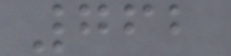762
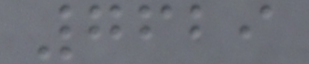7629
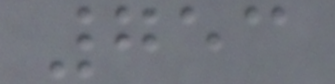753
